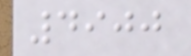4900
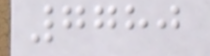7780
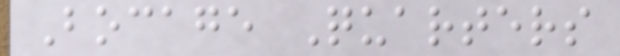Bocage Quarters
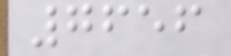7656
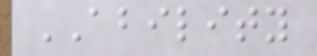ABILITY
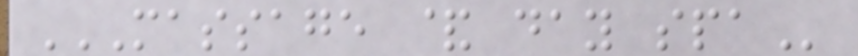MASSAGE & DAY SPA
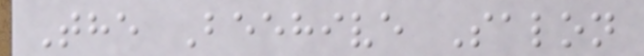The Beehive Salon
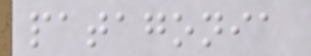patagonia
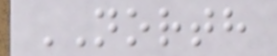NORTH
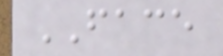FACE
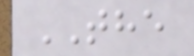THE
